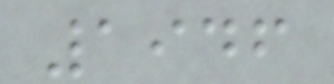1946
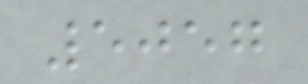5057
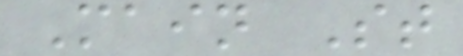Main St
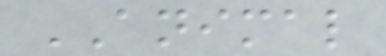ANIMAL
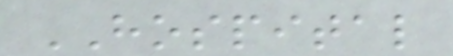HOSPITAL
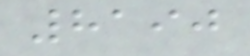8190
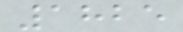1825
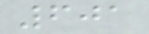601
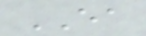EA
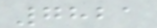7821
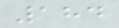184
